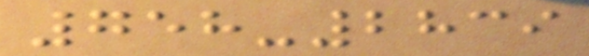758-2839
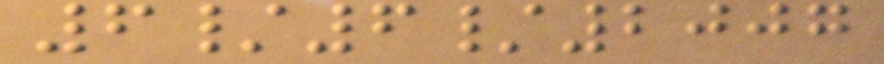6/6/2007
